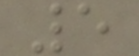5
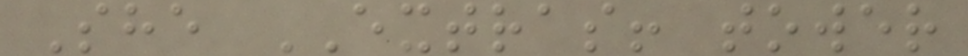She EXTRAS! tower
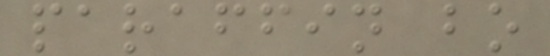paraffin bo
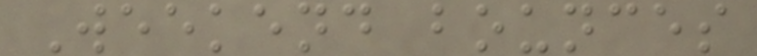Weekend bounces
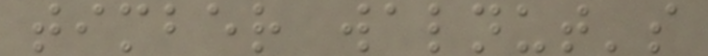timber walnut's
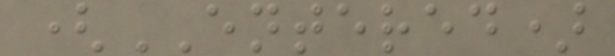(ENTERED)
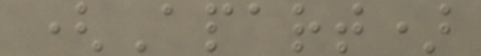(Apart)
